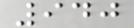940
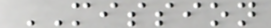MISSION
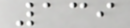139
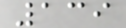139
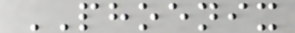PHOENIX
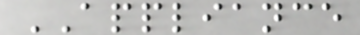APPLIANCE
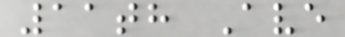11th Ave
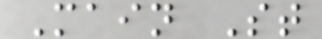Main St
